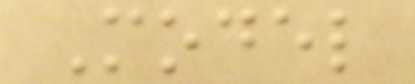Model
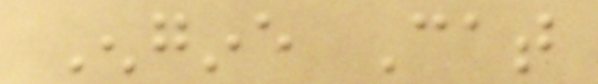Engine Cat
